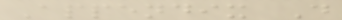Appendix D
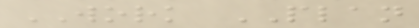WORK PLAN
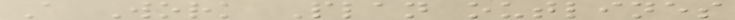A Work Plan outlines
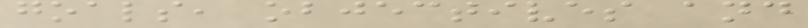goals, objectives and
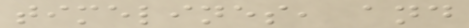timelines, and
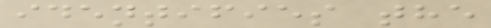identifies the
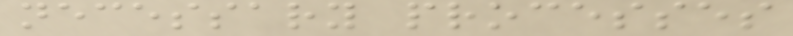necessary processes
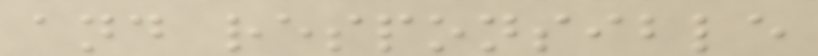and responsible
